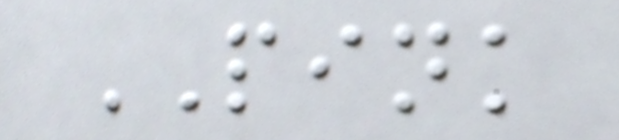PINK
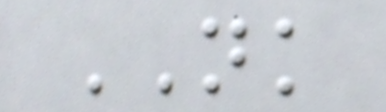NK
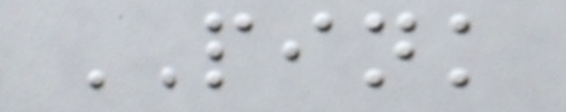PINK
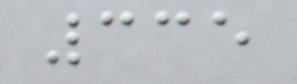335
